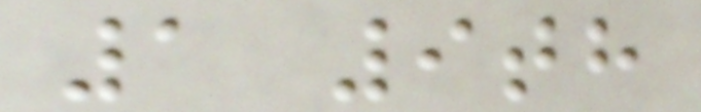1 9th
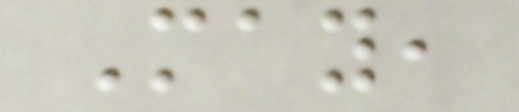May,
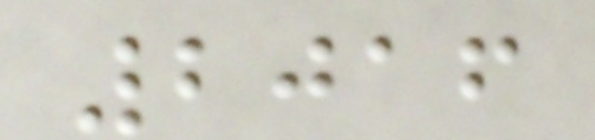2016
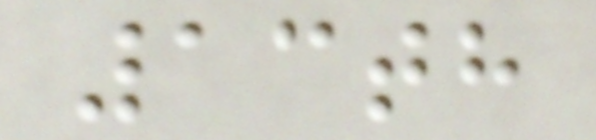13th
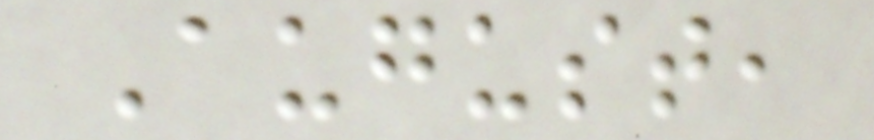August,
